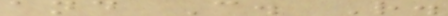and C. R.
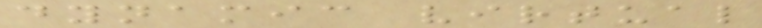dynamic virtual
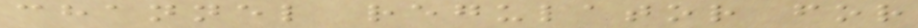channel regulator for
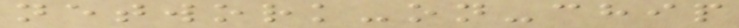network-on-chip
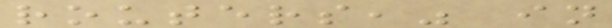routers," in
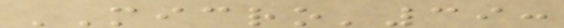MICRO'39:
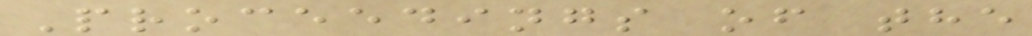Proceedings of the
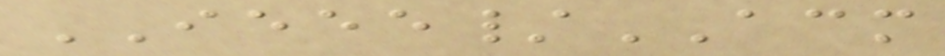IEEE/ACM
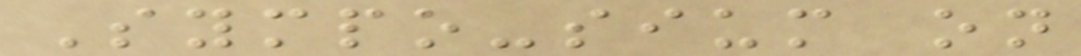Sympo-sium on
